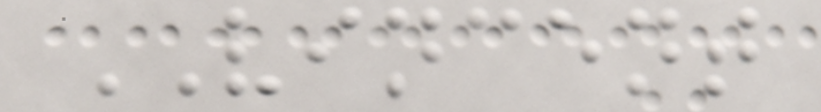VINCENT
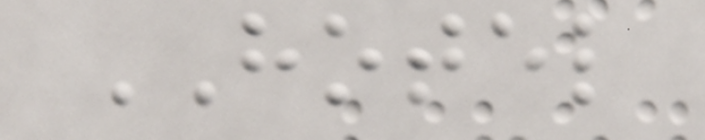HOTEL
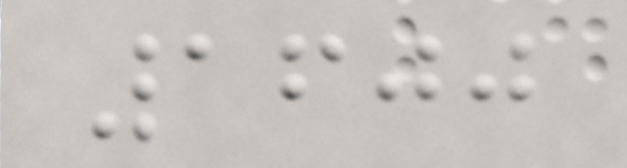1600
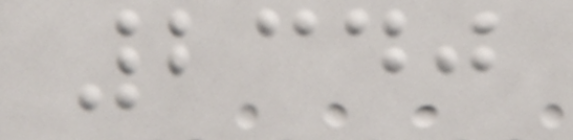2340
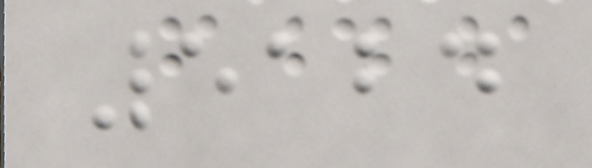5124
